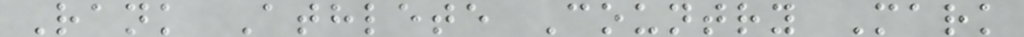Rank Athlete Country Mark
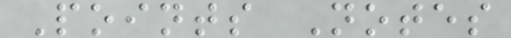Points Notes
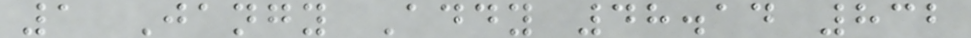1 Jangy Addy 48.14 832
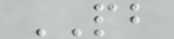PB
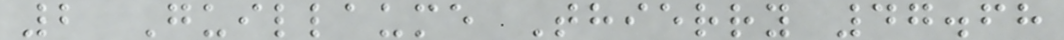2 Guillaume Thierry 47.68
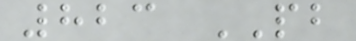823 PB
